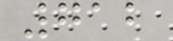712
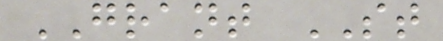GRANT ST
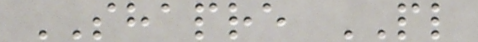SHAPRE PL
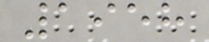1958
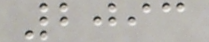2093
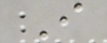I
